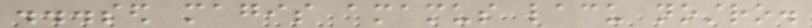...sed magis amamus lacu nostro.
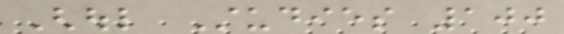Ghoul Studies 100
